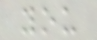you
